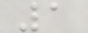1
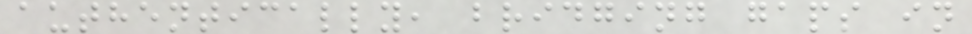authentically, bridging gaps in
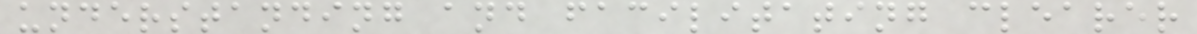understanding and facilitating clearer
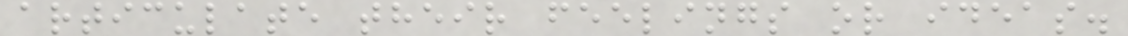articulate their feelings or ideas.
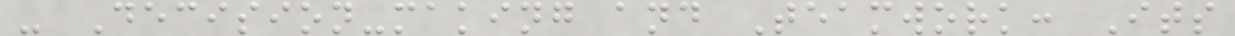- Decision-making and Teamwork: Its
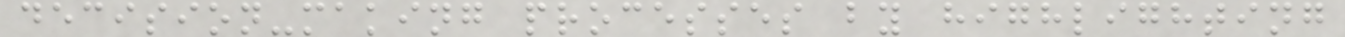decision-making processes by highlighting
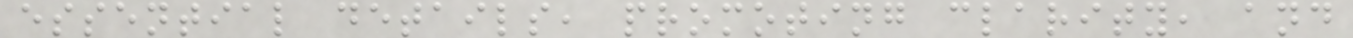essential details, promoting clarity, and
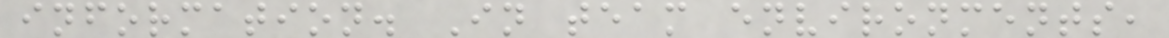information. In team environments,
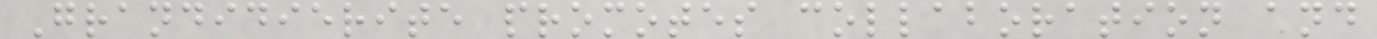Grandidierite promotes collaboration and
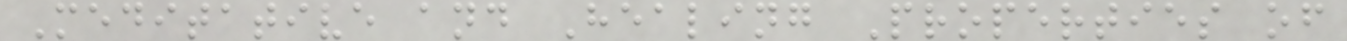Meditative and Healing Properties of
